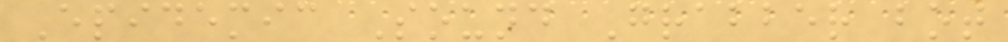Epidemic Sound Grabber bot
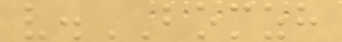v.BOMZH
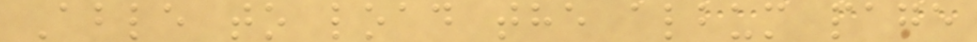Able to load the album page
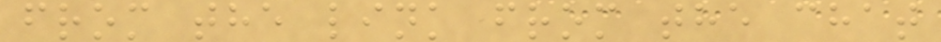from the link from the chat
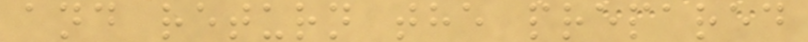and return the prepared
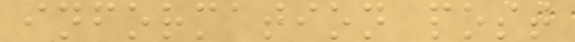information post
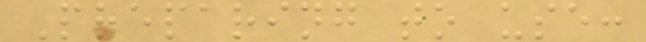Preparing to use:
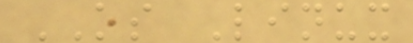OS Linux
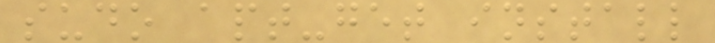sudo apt-get install
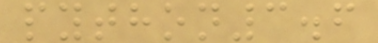python3.6
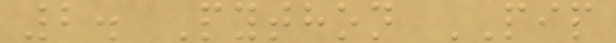2. Python PIP
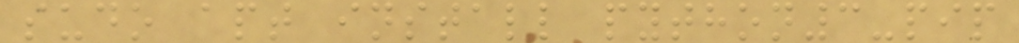sudo apt install python3-pip
